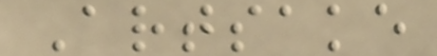Artsake
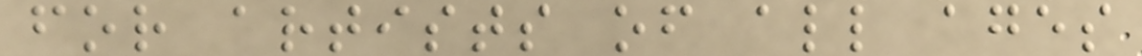for artists of all ages
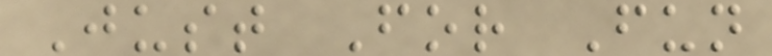Just For Fun
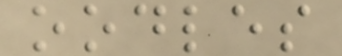oodles
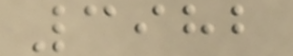3982
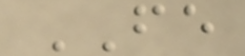FE
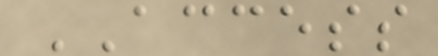ACCESS
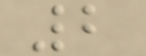2
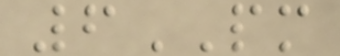6PM
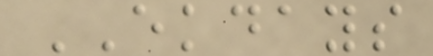EKDAYS
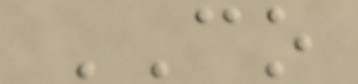CO
